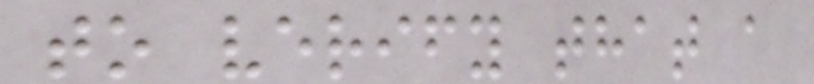to verify that a
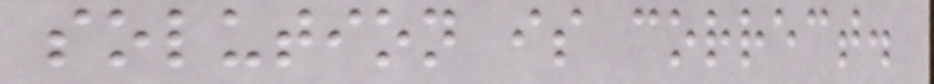solution is correct.
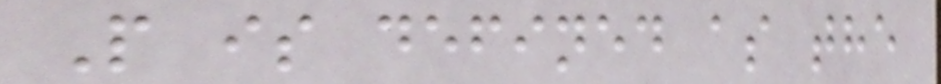P is defined as the
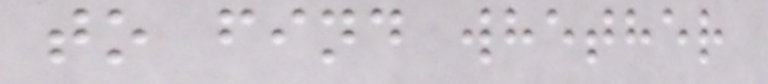to find whether
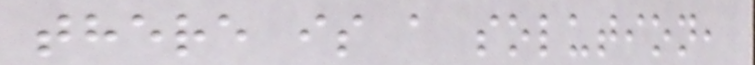there is a solution,
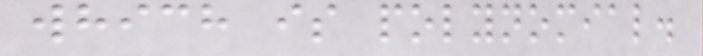which is polynomial.
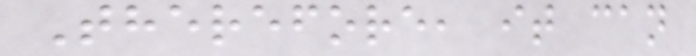Therefore, it can
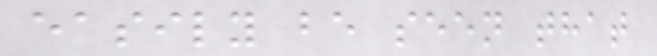easily be seen that
